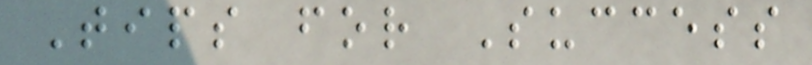Tips for Success
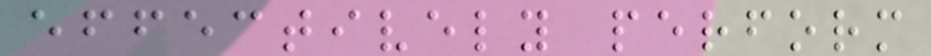effectively perform
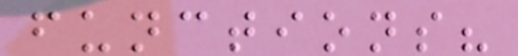functions?
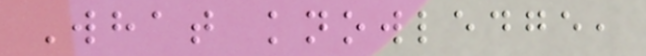What knowledge,
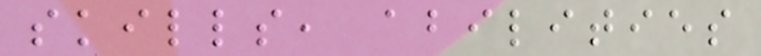skills, abilities
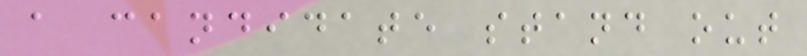a candidate stand out
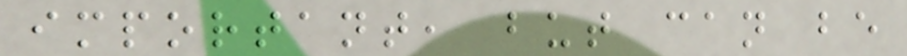important, but can be
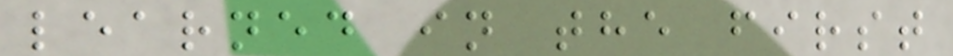learned in the first
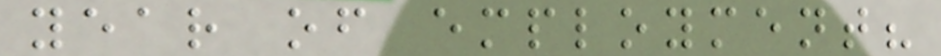year of employment?
